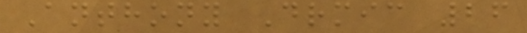Anthony Drmic 26
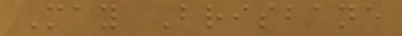May Brisbane
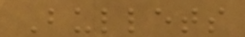Bullets
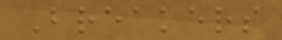Breakers
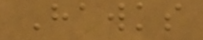Hawks
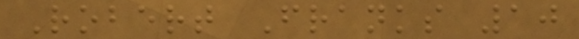Robert Franks 10
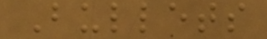Bullets
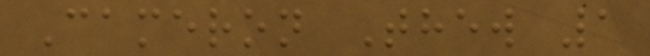Cameron Thew 1
